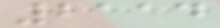2114
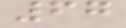67
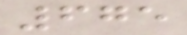675
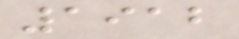1912
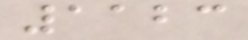1123
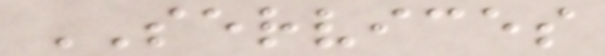SERVICES
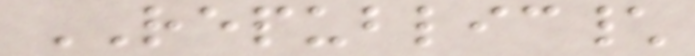REPUBLIC\
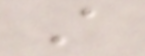A
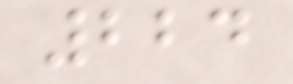224
